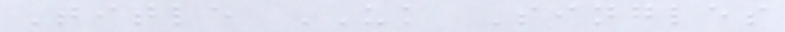Title UK Singles
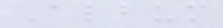Album
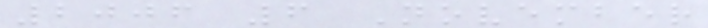2006 6 November
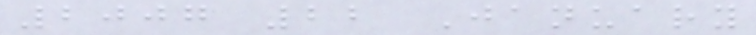2007 22 January
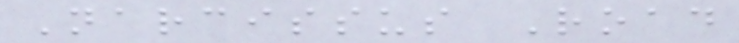Narcissus Road
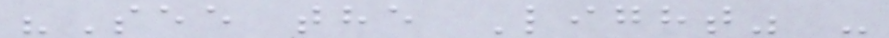"See the Light" -
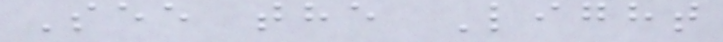See the Light
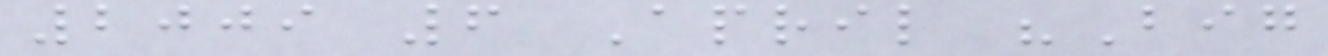2009 6 April "Big
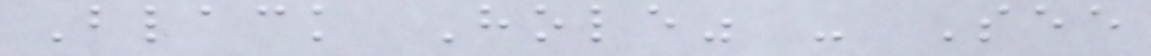Black Hole" - See
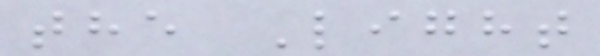the Light
